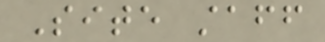Site staff
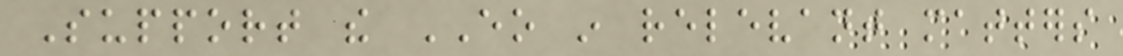Support the EO in relevant matters
